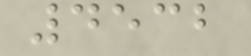4532
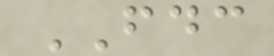FDC
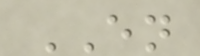EN
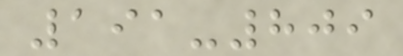191-809
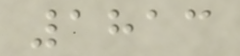1813
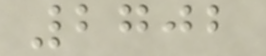2702
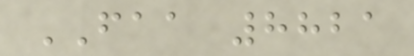FAA 8821
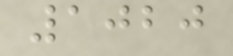1020
